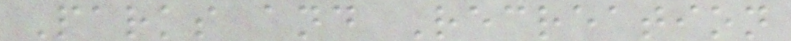Parks and Recreation
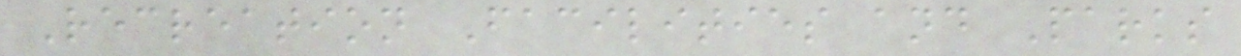Recreation Facilities and Parks
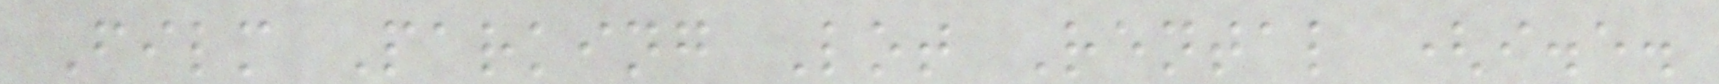Film Parking Lot Rental (i.e.
